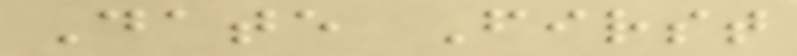Date First
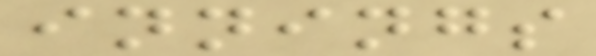innings
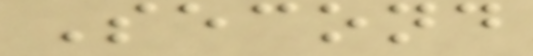Second
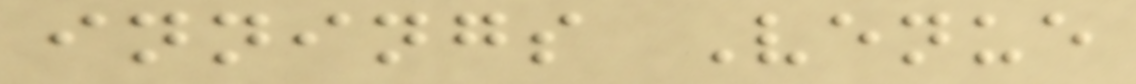innings Venue
